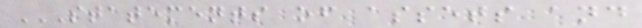STATEMENTS OF ASSETS AND
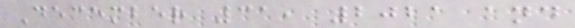December 31, 2021 and
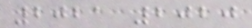2021 2020
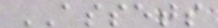ASSETS
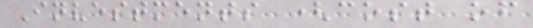Investments (cost of
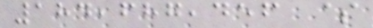184,687,456 $
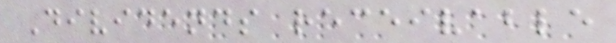Dividends receivable
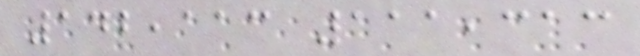142,113 111,313
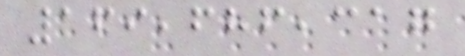169,686,317
